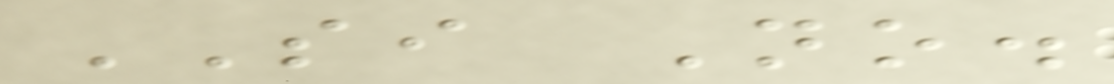SI No.
